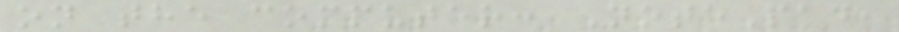on the computer: NotePad,
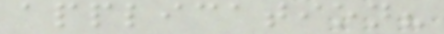application?
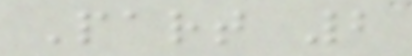Part 2
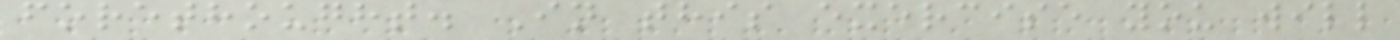forethought. In this exercise you will
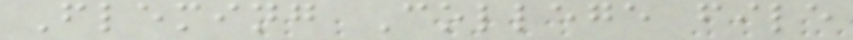Fleming College file
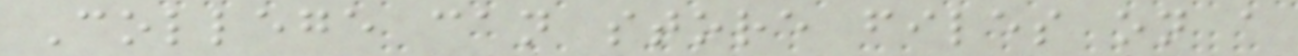College can store files on a
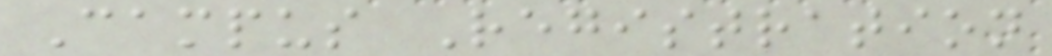Campus Registration
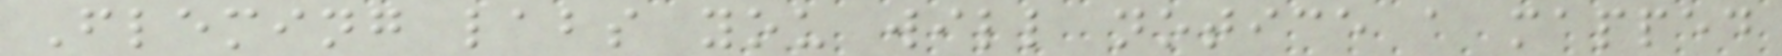Fleming labs you will notice a mapped
